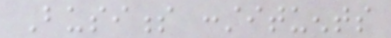Business constituents
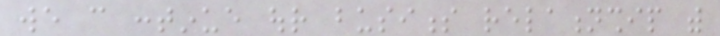we can continue our business relationship with
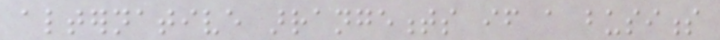alternative arrangements if a business
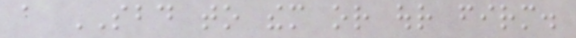a SBD to them or our firm.
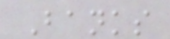Banks
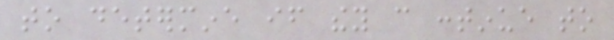to determine if they can continue to
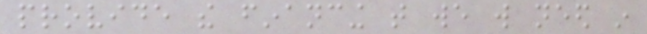provide the financing that we will need in
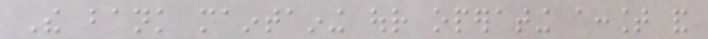The bank maintaining our operating account and
